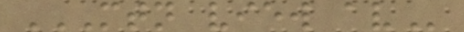MTN VIEW AV
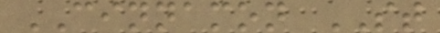CINNAMON ST
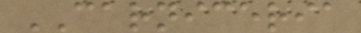CARNICERIA
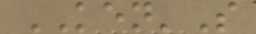KEN'S
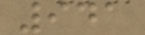941
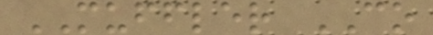MUFFLER CO
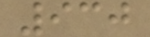930
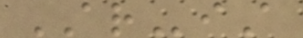ARiA
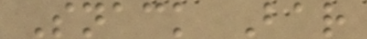Snack Bar
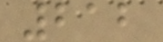212
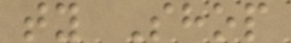ty Shop
